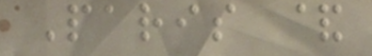Paris &
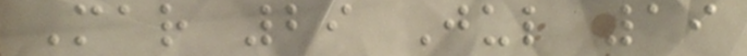Mar 29 Jul 19
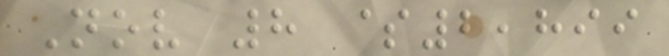Nov 8 $2,899
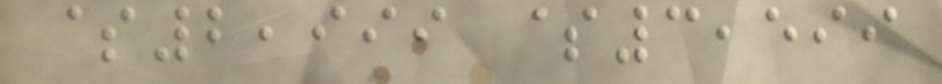$2,999 $3,599
